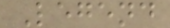Legend
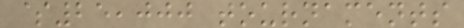$25,000 tournaments
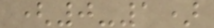(0-1)
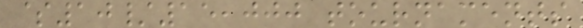$10/15,000 tournaments
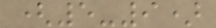(5-9)
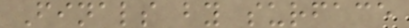Finals by surface
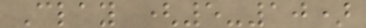Clay (5-10)
